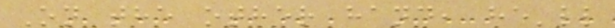On the other hand, he'll
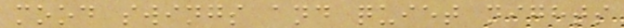mood swings and quiet nights
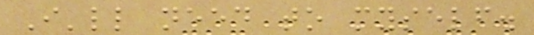I'll need to myself.
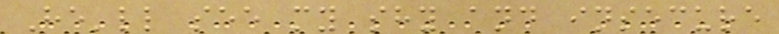He'll see my shy and insecure
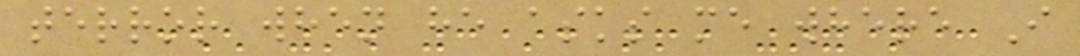terror when he asks me where I
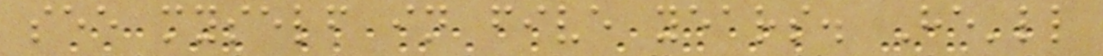see myself in five years. He'll
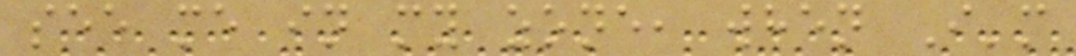see me in my zone, when I'm
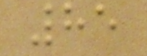85
